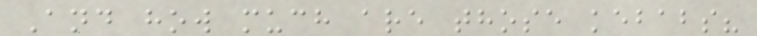And how much are those kebabs?
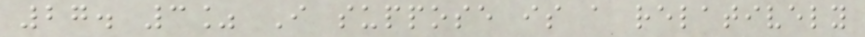27. 3% I suppose is a relatively
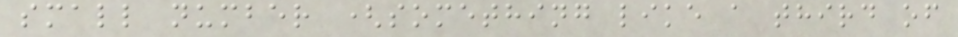small number (something like a third of
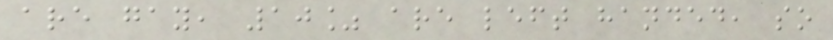are gay, 10% are left handed, so
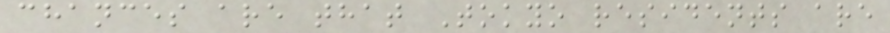chances are that Tokyo residents are
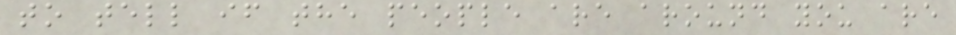to tell if the people are around you are
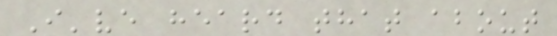I've heard that about
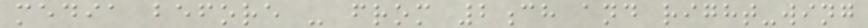media before - from 2ch and right-wing
